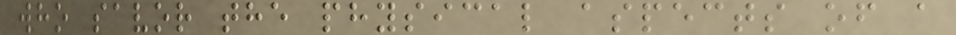who savor the physical aspects of a
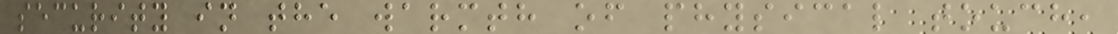security in the warmth of physical touch,
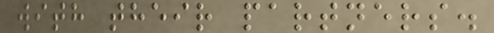with their partners.
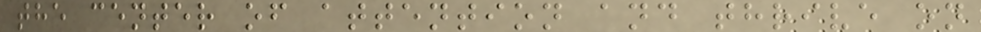the center of attention and thrive on
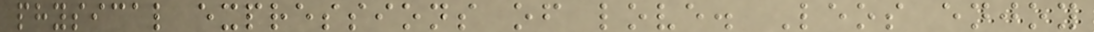physical expressions of love. Leos enjoy
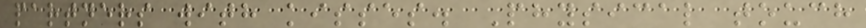partners with kisses. Physical touch
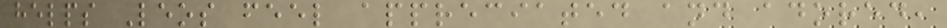helps Leos feel appreciated and adored,
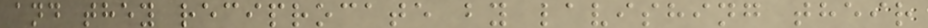and they reciprocate by lavishing their
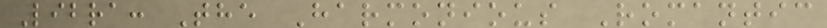Libra: The Harmonious Romantic
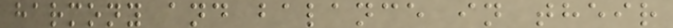harmony and balance in their
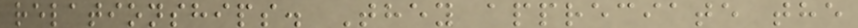relationships. They appreciate the
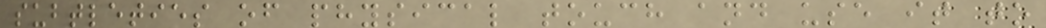subtleties of physical touch and use it to
